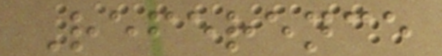Reference
